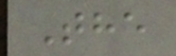The
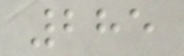285
